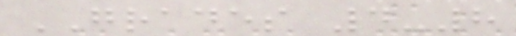GRADES 4-8
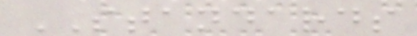STANDARDS
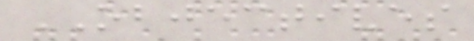OBJECTIVES
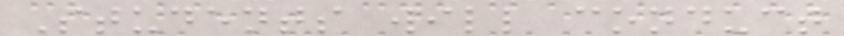Students will conduct
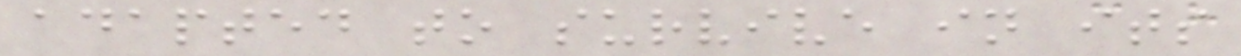adapted to survive in its
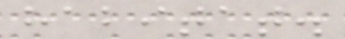habitat.
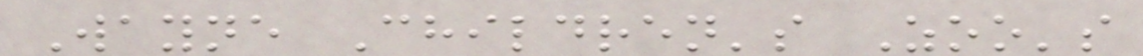Wayne Children's Zoo's
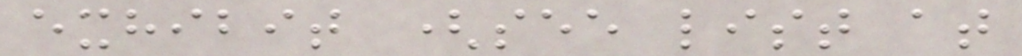exhibit (see list at
